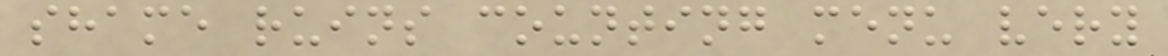shame ruins counting menu very
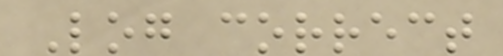Log correct
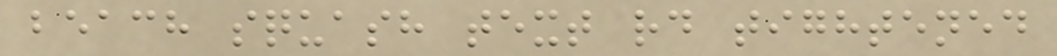beach squash text rd tightened
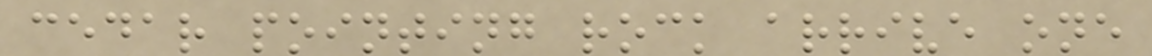cedar pointing rock arrive one
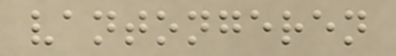vantongeren
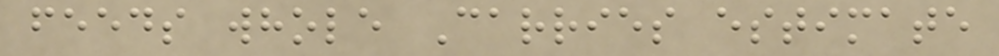feeds whole Carries estimate
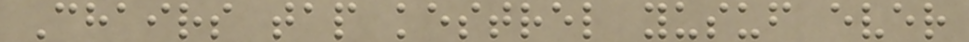Chairs tap kestrel yusuf ever
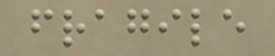fragile
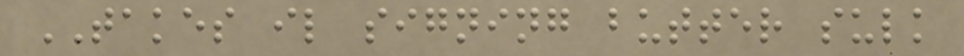TAKES il signing butter sulk
